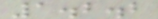1.2.2
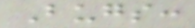Bugs:
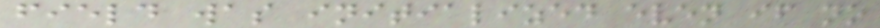field was initialized even if no
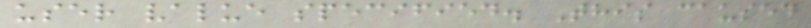user value specified. This caused
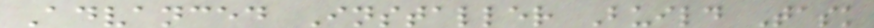Advanced Installer Build Task
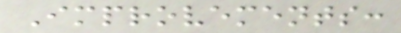Improvements:
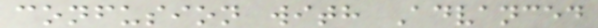confusion with Advanced
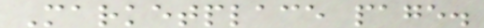Marketplace page.
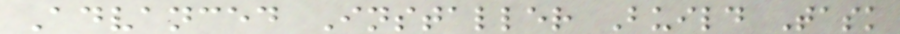Advanced Installer Build Task
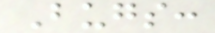Bugs:
